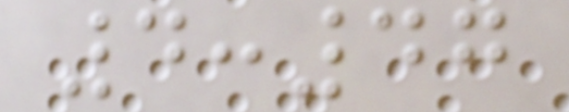4:47
